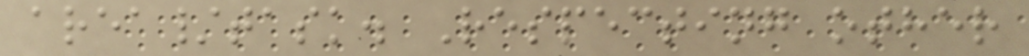area/task. Respecting other
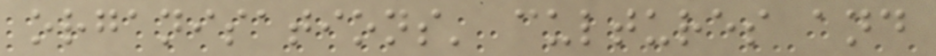organisations' cultures and
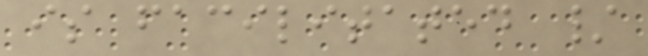is facilitated /
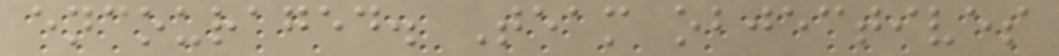encouraged. Team objectives
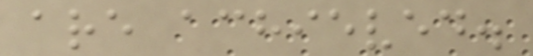are achieved.
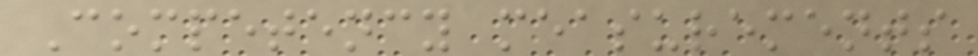Competency measurements
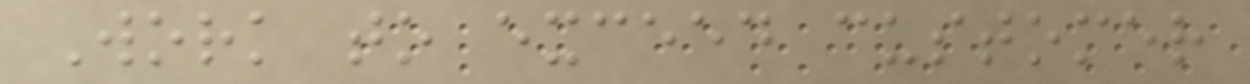Work to exceed customer
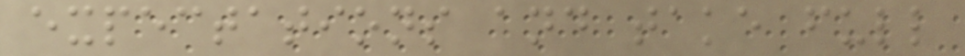expectations and take full
